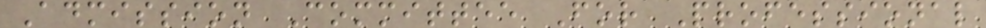Admission Committee For Professional
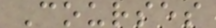Courses
